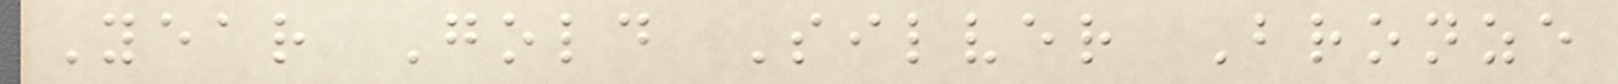Year Gold Silver Bronze
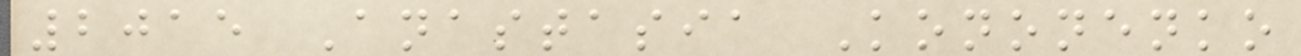2015 Anastasia Kononenko
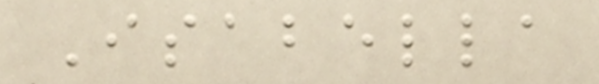Isabella
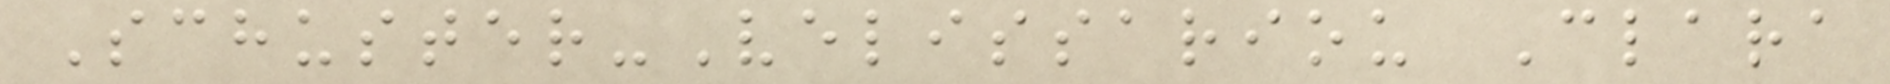Schuster-Velissariou Clara
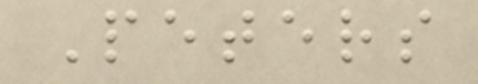Peters
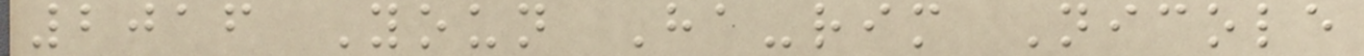2016 Youn Ha-rim Nicole
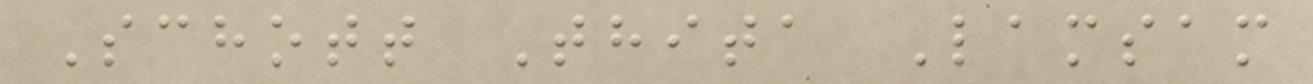Schott Thita Lamsam
